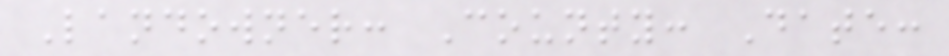Landowner: County: Date:
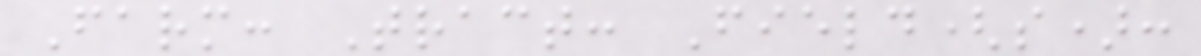Farm: Tract: Field(s):
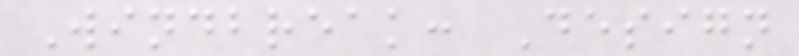Windbreak: Design
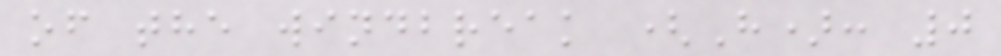of the windbreak (H): 0
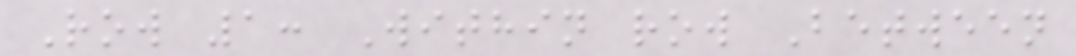Row 1: Within row Between
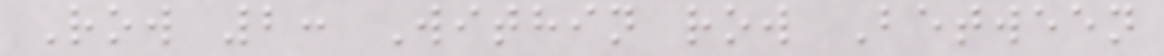Row 2: Within row Between
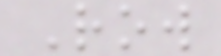Row
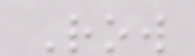Row
